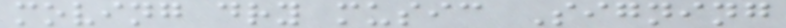moving dry music Signing
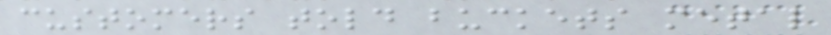customers told buckets metal
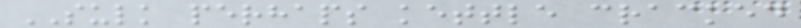SULK perhaps kettle cracked
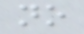no
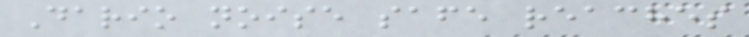Dario noise safe reaches
